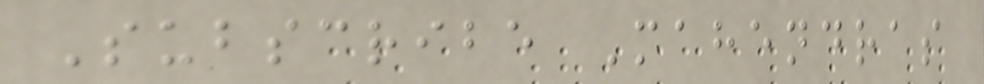Subscribe Mahendras
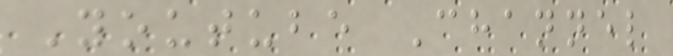Youtube Channel
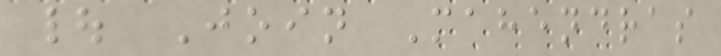| Join Mahendras
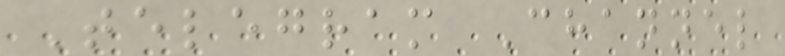Telegram Channel
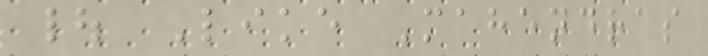| Like Mahendras
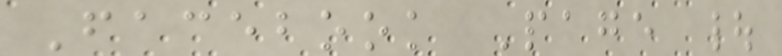Facebook Page |
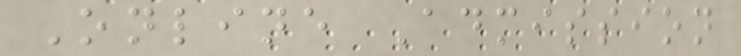Online Admission
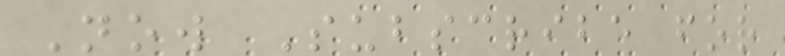Now Subscribe for
